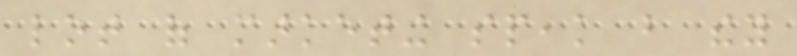lot of marketing speak but they
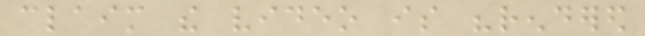claim the video is "rendered
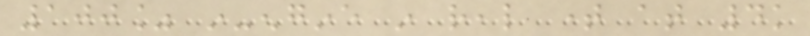100% in-engine in real time at 4k
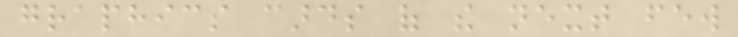graphics cards of the next few
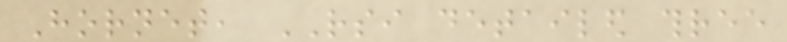Hornet, RSI detailed three
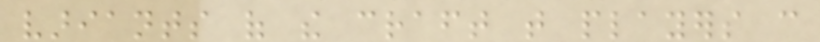variants of the craft that players can
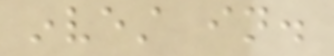invest in.
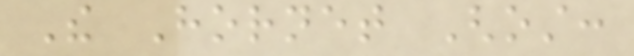The Hornet Ghost:
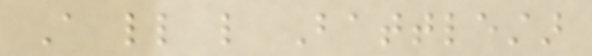A little like Battlestar
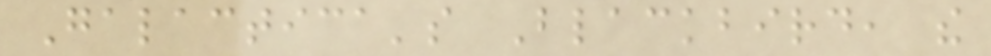Galactica's Blackbird, the
